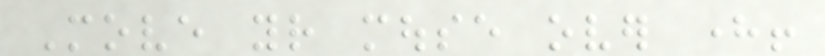Move your mouse over here!
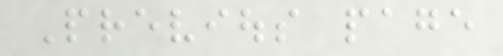Previous page
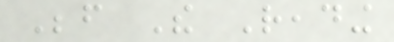Before The Reading
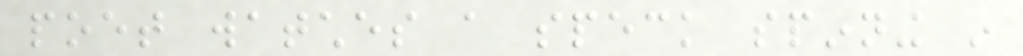poet watches a speck spinning in
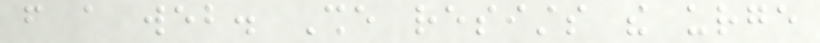from a web. She resists the urge
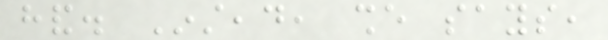hand. Instead, she says,
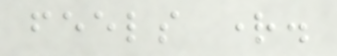feels right.
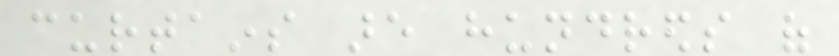curtains are hundreds of
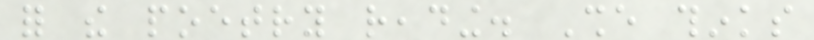for the poetry reading. She thinks
